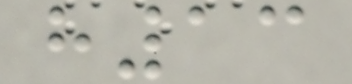h13
